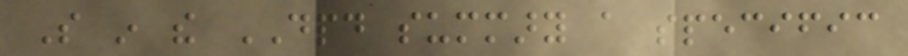So in the DPD summary a specific
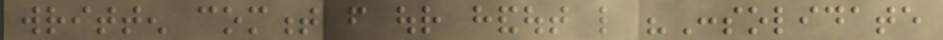written comment from our handout like "Consolidate
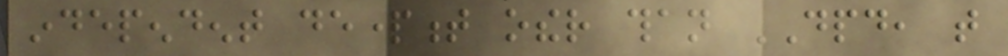independent department other than DPD, that
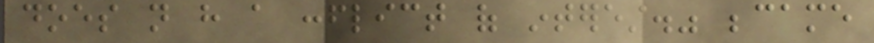does not have a conflict of interest." became
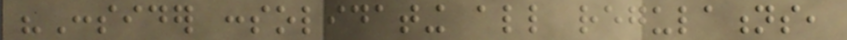"Consider consolidating all regulations,
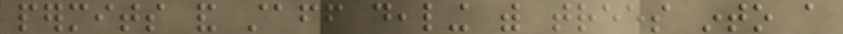permits and staff dealing with trees into a
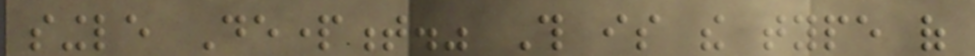single Department." This is the type of
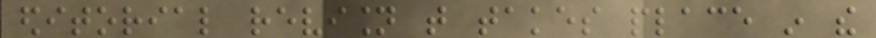editorial revision that takes place in the
